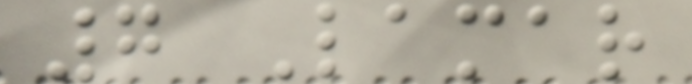7 Lamar
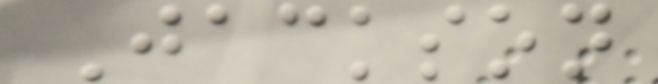Jackson
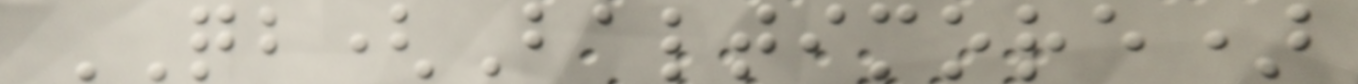QB(Baltimore)
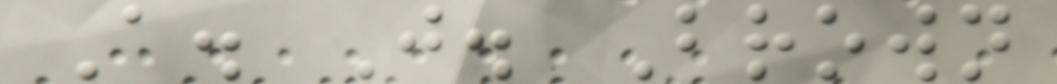A. J. Brown
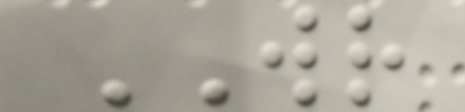WR
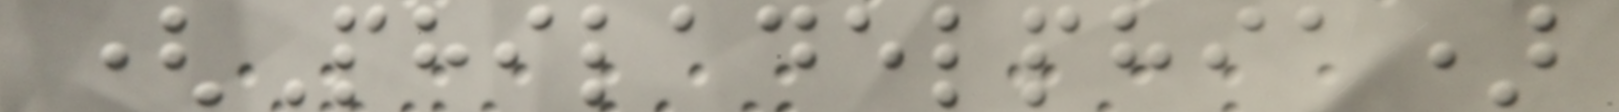(Philadelphia)
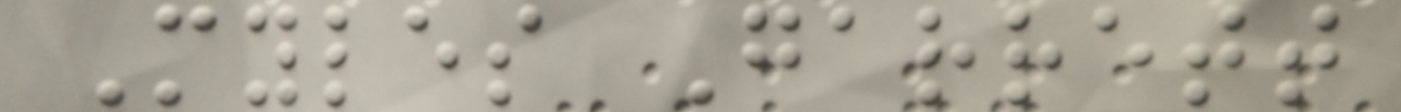Myles Garrett
